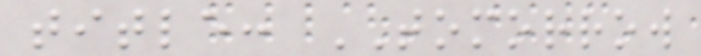title: TOMORROW
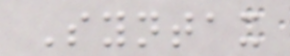Syntax
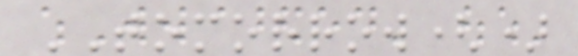TOMORROW()
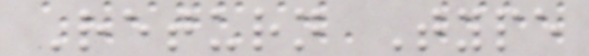Return Type
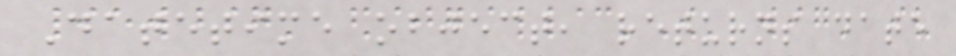Datetime object, returns date
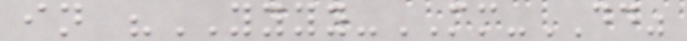in "YYYY-MM-DD"
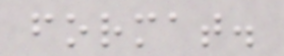format.
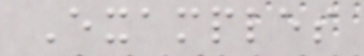Examples
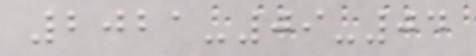2021-09-04
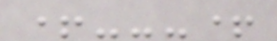+---+
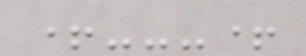+---+
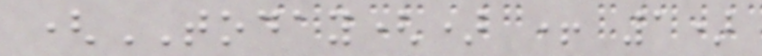(TODAY() + 1)
